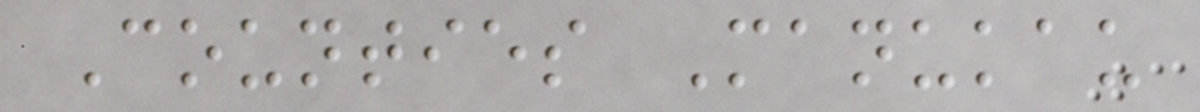Counties Manukau
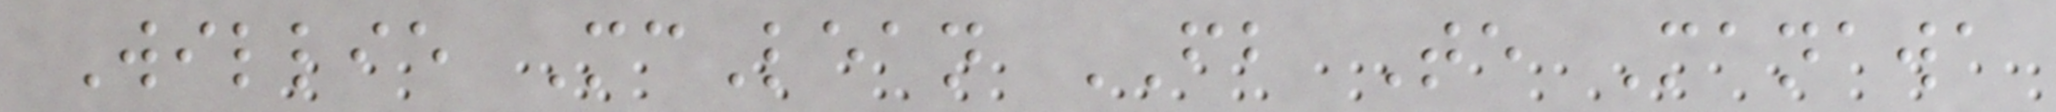Willie McLean FB Te Manawa
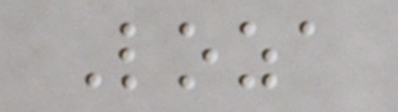Loza
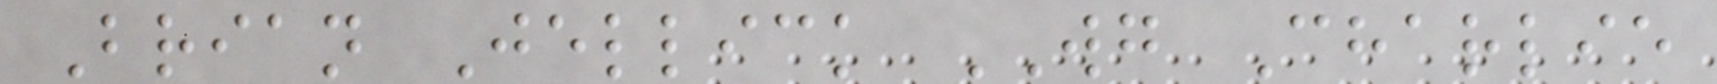Brian Jellick WG Charlie
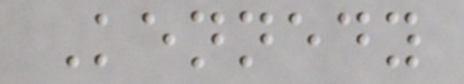Kennedy
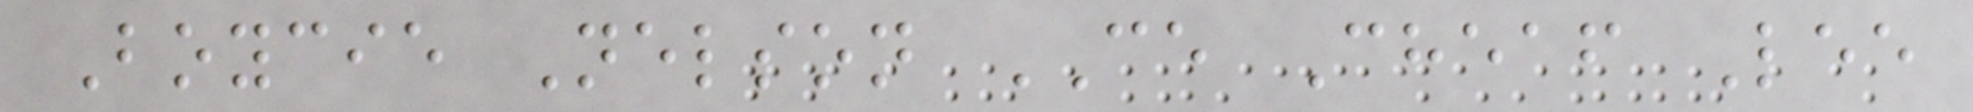Boycie Nelson CE Cheaf Lee
